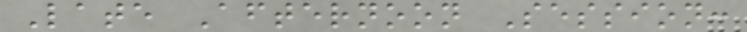Late Afternoon Session:
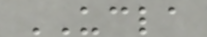UCLA
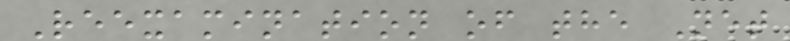Reexamination of the Net
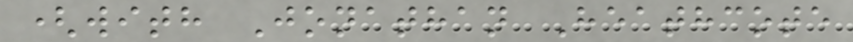(with Jonathan Heathcote
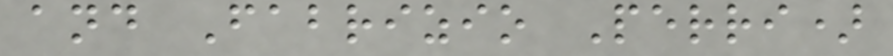and Fabrizio Perri)
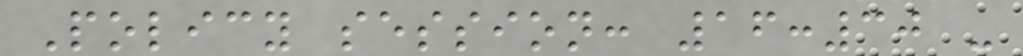Policy session: 16:30 -
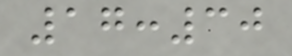17:30
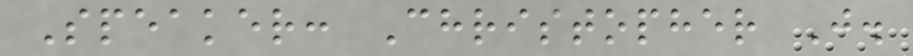Speaker: Christopher J.
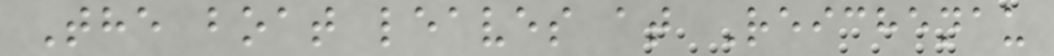The boat leaves at Reichenau
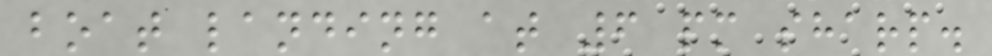boat landing at 6 pm sharp.
